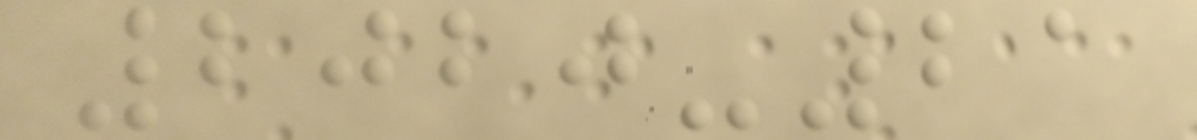2020-21
